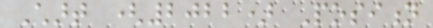Chart (2022) Position
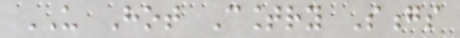US Hot Country Songs
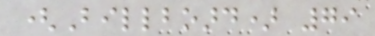(Billboard) 79
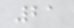21
